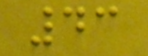43
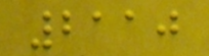2110
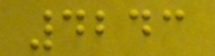4243
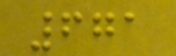671
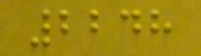2248
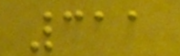311
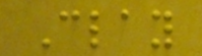Clay
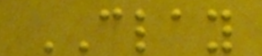CLAY
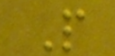P
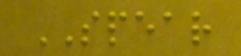SPEAR
